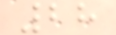28
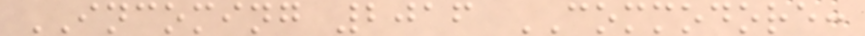INCOMING 2016 COMMODORE:
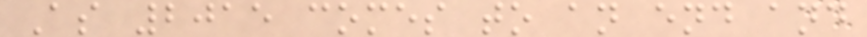As 2015 comes to an end and
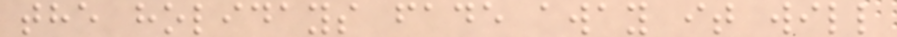the holidays fade away it will
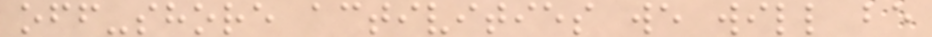off-shore activities we will be
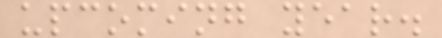upcoming year.
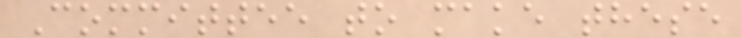Committee to make these
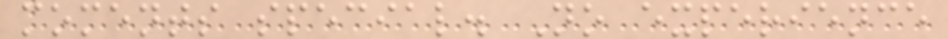moments special. No experience
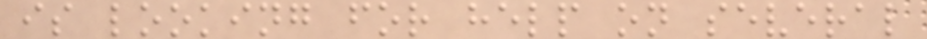is looking for help on several
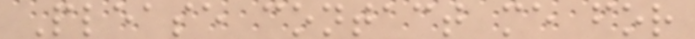Please contact me for
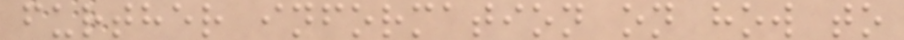further information on how to
